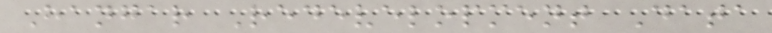Hangar Redevelopment Data
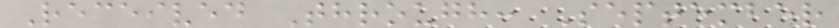Received Through: September
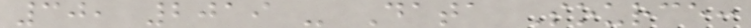30, 2019 - Data Source:
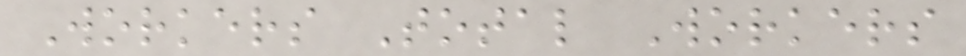Workers Total Workers
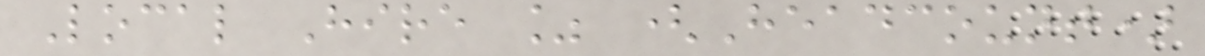Local Hire % (Headcount)
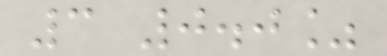3 0.0%
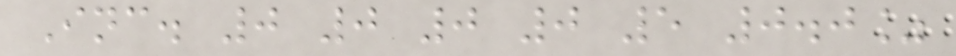Inc. 0 0 0 0 5 0.0%
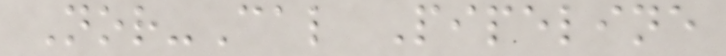Nor-Cal Pipeline
